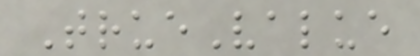TrueValue
